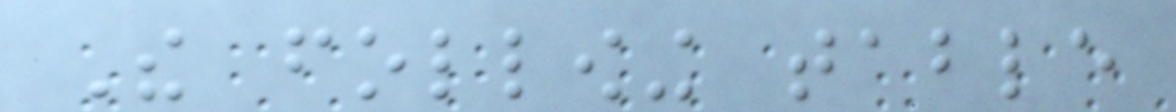The following table
